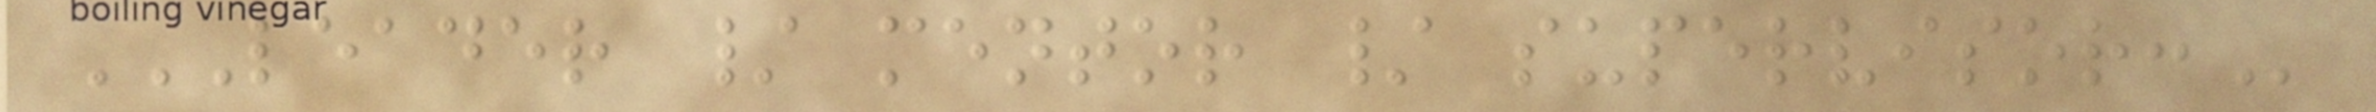LEADER / MENTOR / SUPERVISOR:
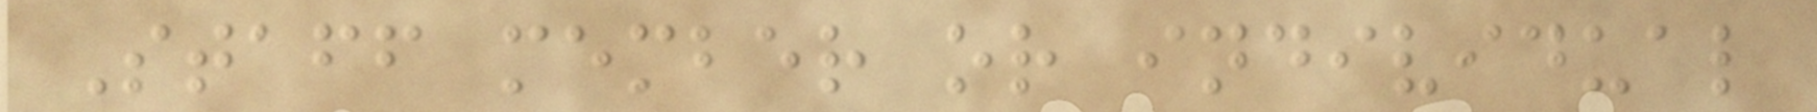Staff member or individual
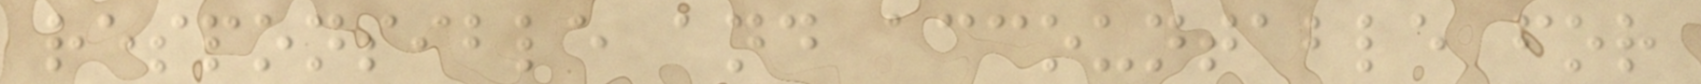responsible and accountable for
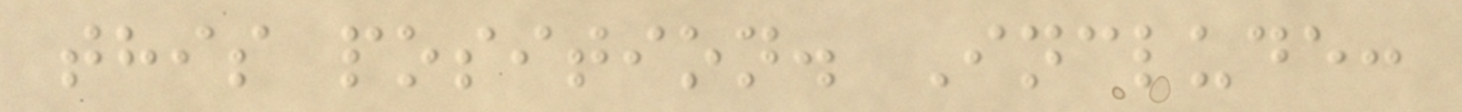this position. Include:
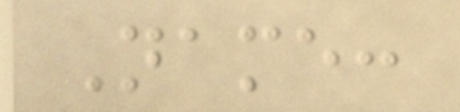Name:
